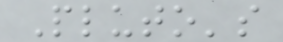Pluto's
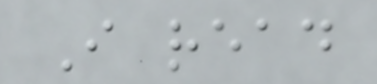I read
